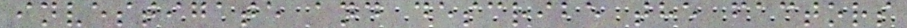investigate and describe the factors
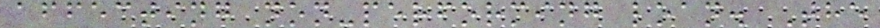affecting non-performing loan. The
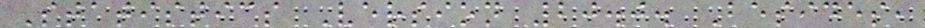Statistics Version 20.0. Besides,
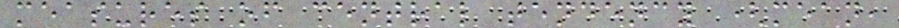measures of central tendency (mean,
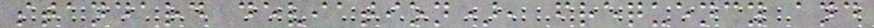standard deviation), frequency and
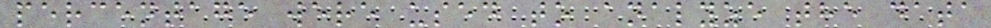percentage were used to analyze the data
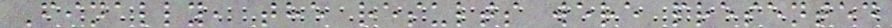Finally, the results were presented
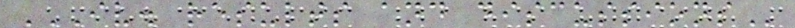IV. RESULTS AND DISCUSSIONS
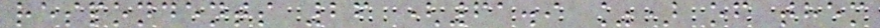respondents 26 (61.9 %) of them
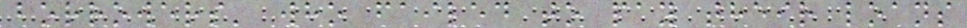borrowers' who failed to pay their loans
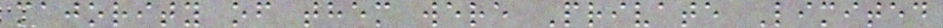majority of them were Private Limited
